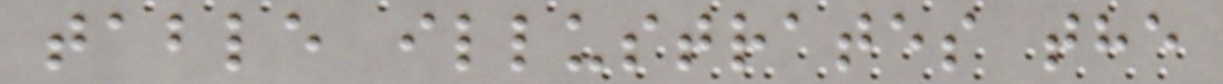table illustrates the
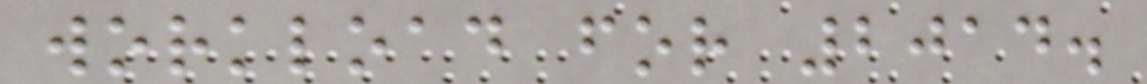workload for 2014.
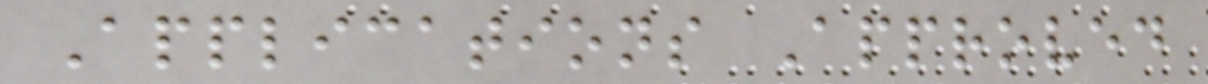Applications Approved
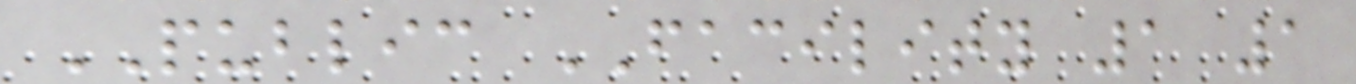PUBLIC FACILITY 1 1
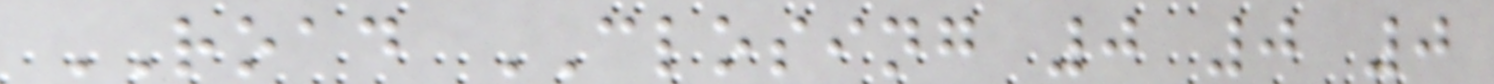ROAD CLOSING 0 0 0
